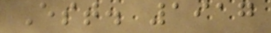Est. 1917
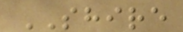SHIRE
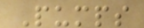Pumps
